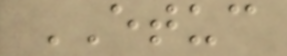ETUC
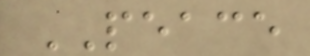PEACE
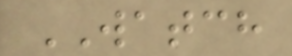WATCH
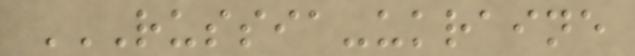RUSSIA-UKRAINE
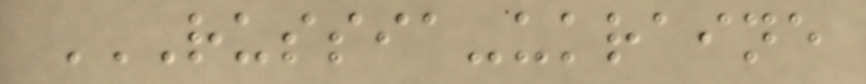RUSSIA-UKRAINE
